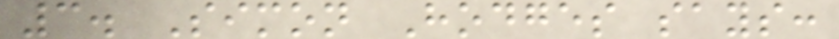3. Simon Hodges says:
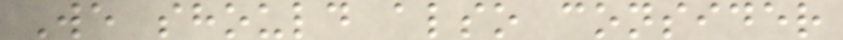We should also consider
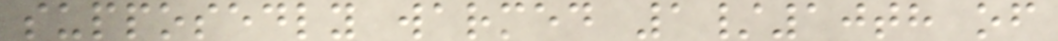supposedly warmed 1/10th of
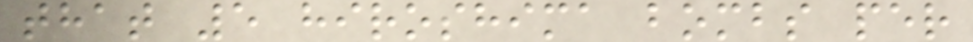that 5 hiroshima bombs per
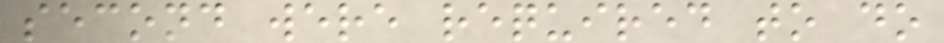second were required to do
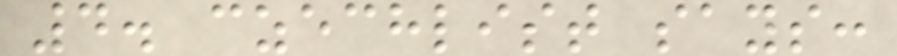4. czechlist says:
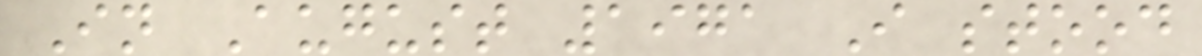In August 1971 I stood
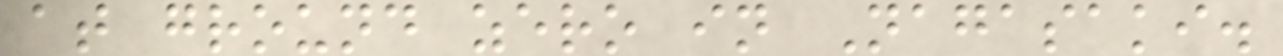at ground zero in Nagasaki.
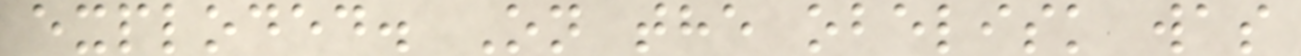exploded. On the obelisk was
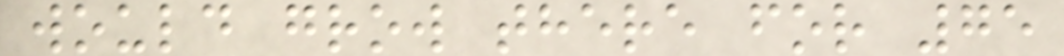would grow there for 75
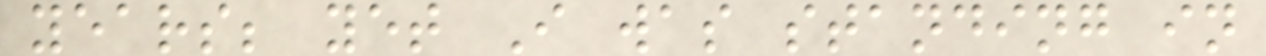years; yet I was standing in
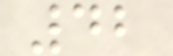42
